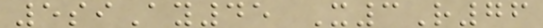5siAy45 X3R76
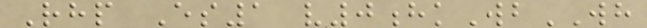Rhp Es1 v0hkWbWH
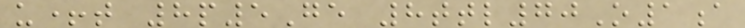u+t 8p5Ge 8ttl70O1a
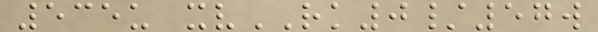535u xvRK0/57w
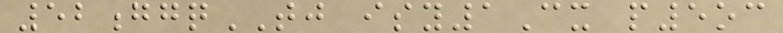52ggqTJ isy1Cx p5oc
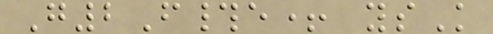G2F#e+ ysK
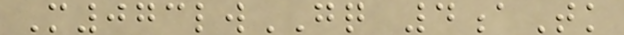M073lwGQ 4aTk
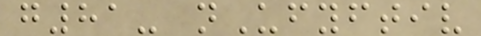g81- nUfyftiv
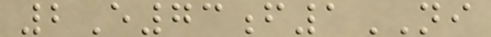2E73f1NI
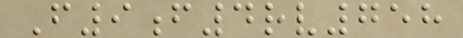F9f4rv758
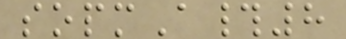sopmA#8
